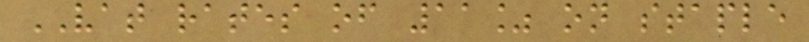VAT rates of 11% on staple
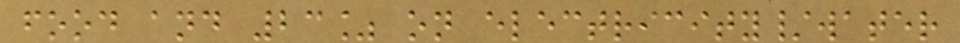food and 23% on electricity/water
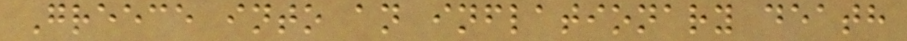Greece into an inflationary death
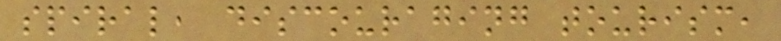spiral, discouraging tourism,
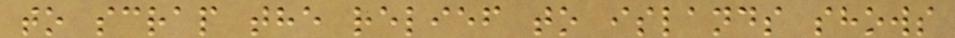to scrap the relief to islands shows
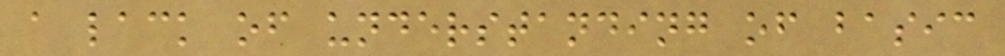a lack of understanding of basic
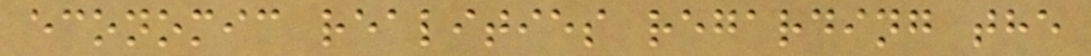economic realities regarding the
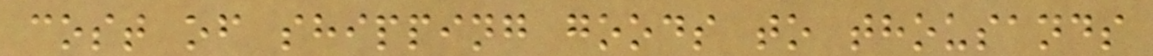cost of shipping goods to thousands
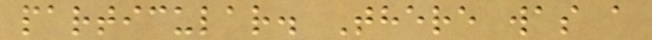particular. There was a
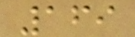169
